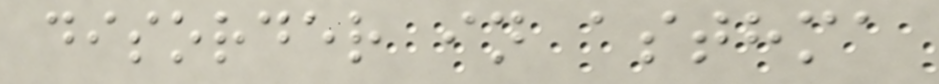disorder in asthma
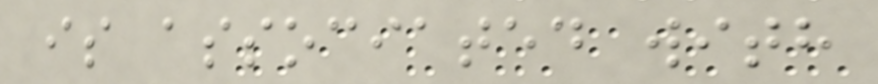is associated with
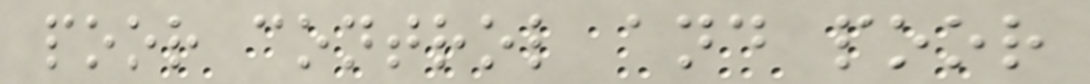poor control and poor
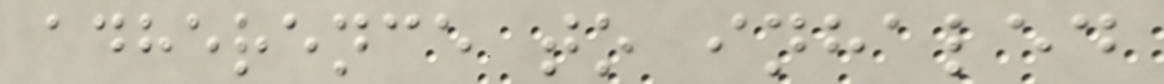adherence to inhaled
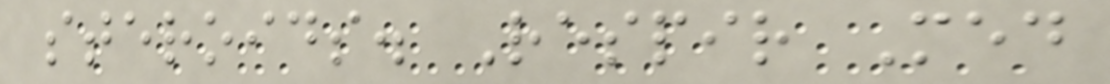steroids. Respir Med
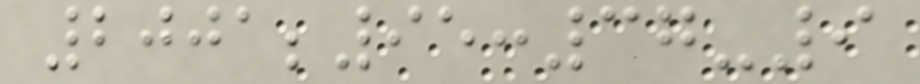2001;95:37-9
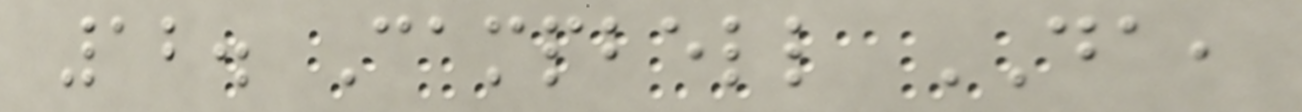12. Campbell DA,
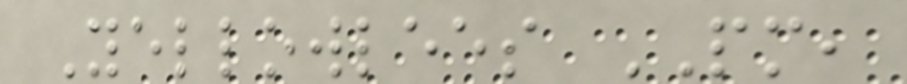Yellowlees PM,
